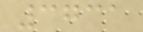3731
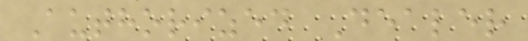Authorized Dealer
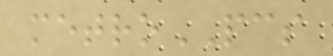metroPCS
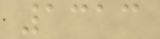1313
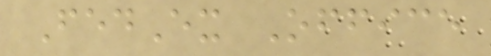FedEx Office
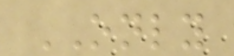ONLY
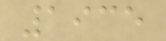1935
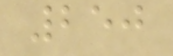250
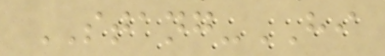STANG-HI
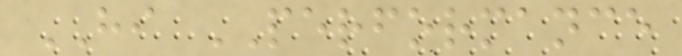HI PERFORMANCE
